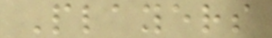Players
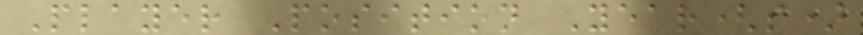Player Position Year(s)
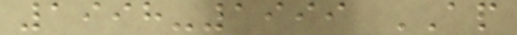1998-1999 AP
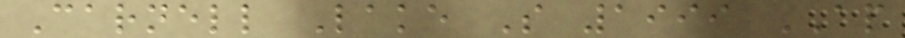Carnell Lake S 1999 AP
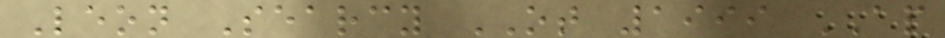Leon Searcy OT 1999 AP
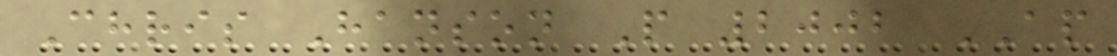Chris Hanson P 2002 AP
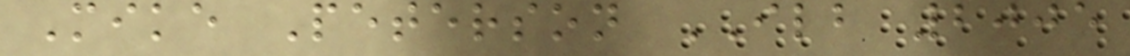Mike Peterson ILB 2005
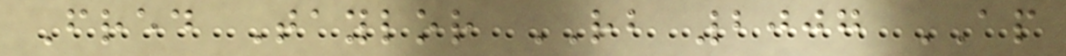Fred Taylor RB 2007 AP
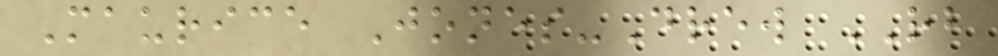Maurice Jones-Drew RB
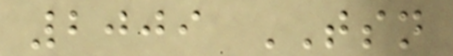2009 TSN
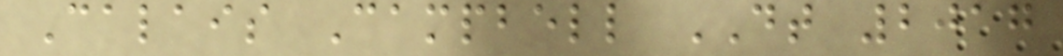Calais Campbell DT 2017
